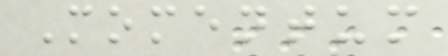Momentum
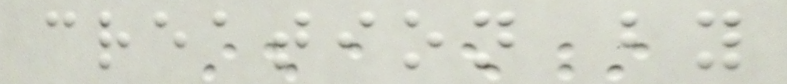creation by
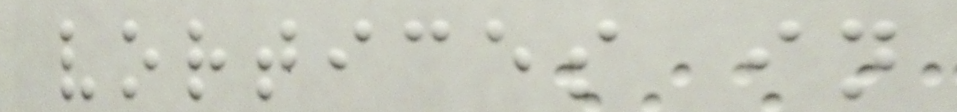vortices in
